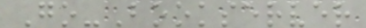Go-Bookserver
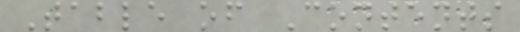Table of Contents
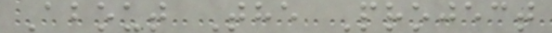About The Project
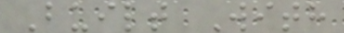Built With
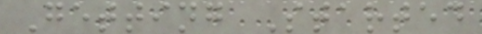Getting Started
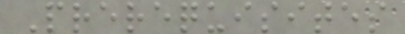Prerequisites
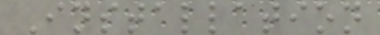Installation
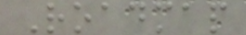Roadmap
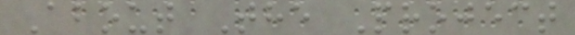About The Project
